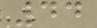44
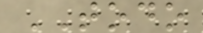TODO
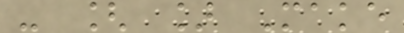- [ ] Make
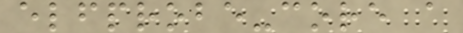elfprobe-core a
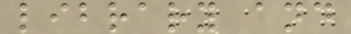library and
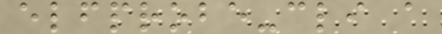elfprobe-cli a
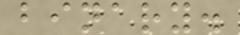binary.
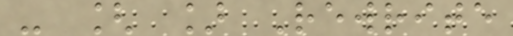- [ ] Rewrite
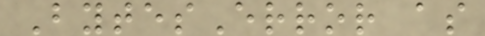BytesError as
